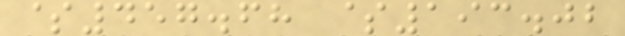$457.68 $193.02
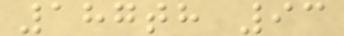187th 93
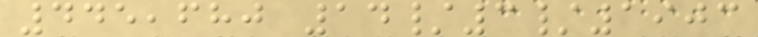445,680 14/3/1903
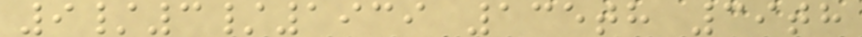9/3/1939 135th 39th
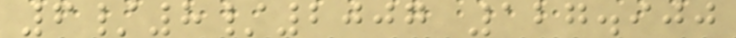6/8/2007 127.900
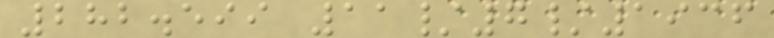282.599 11/7/1936
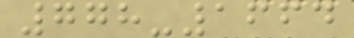778-1664
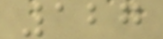127
